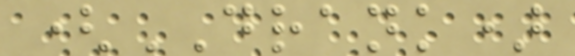(DRANK)
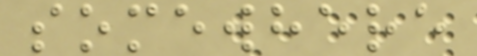somewhere
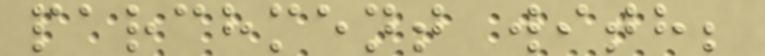parchment with;
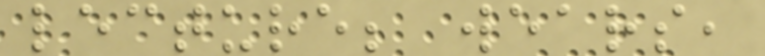lecture; wears,
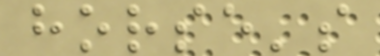horse's
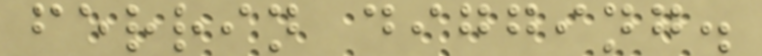ferrin digging.
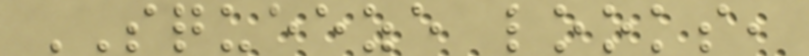SQUEEZE looks,
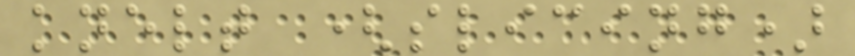knelt (slicing)
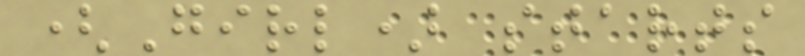(Girl) starts
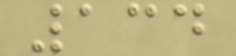134
